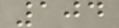104
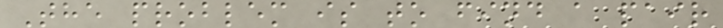The problem is to find a pair
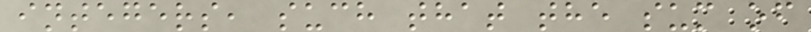integers, such that the sum of
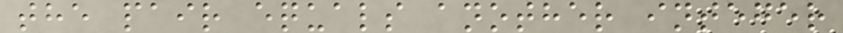the pair equals another integer
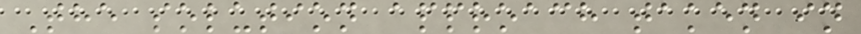The solution approach taken in
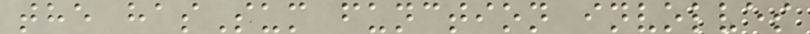the hasSum function involves
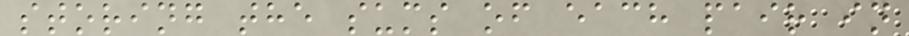storing the sums of each pair in
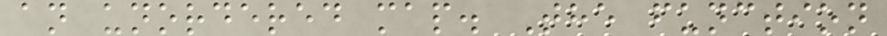an unordered map. The function
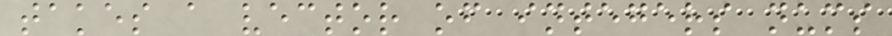takes a vector of integers nums
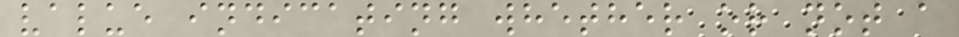value indicating whether or not a
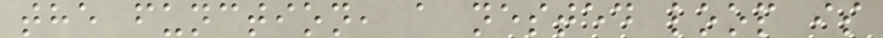the function, a nested loop is
